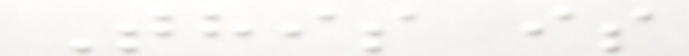This is
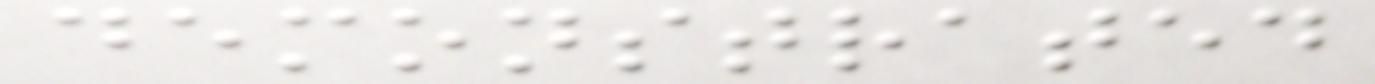demonstrated
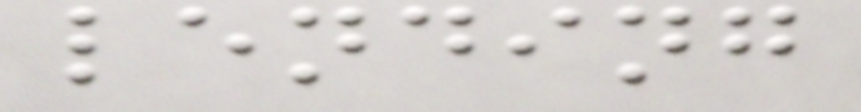lending
